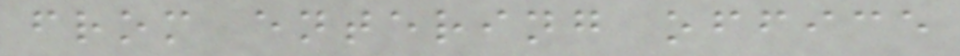from entering office
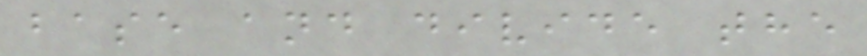base and divide the
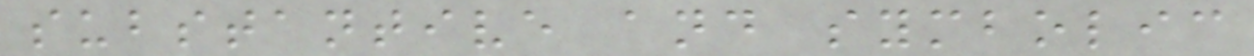substantive and symbolic
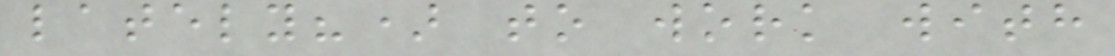lately?) to work with
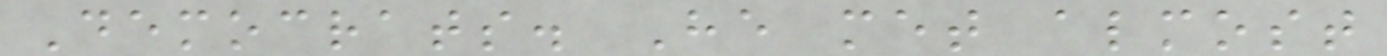Democrats. He met almost
